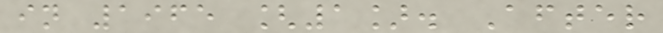in 1965 [1]. After
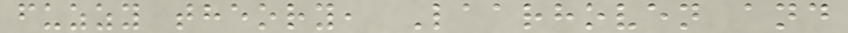fuzzy theory, Laarhoven and
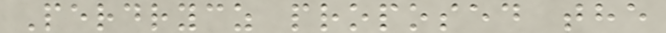Perdrycz proposed the
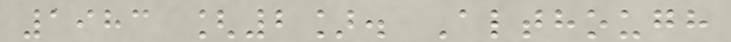1983 [2]. Although
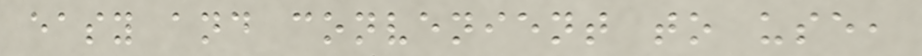easy and convenient to use,
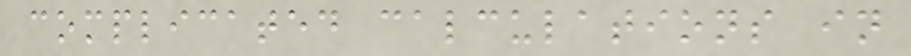complicated calculations in
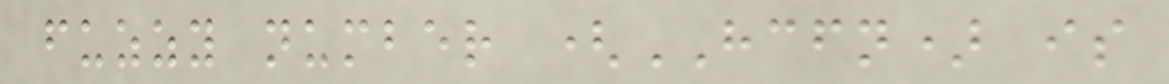fuzzy number (HCFN) is
